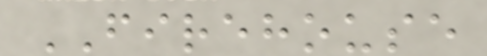FIREHOUSE
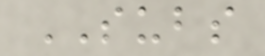SUBS
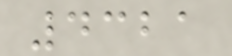4321
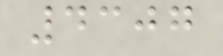4307
